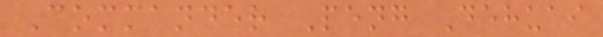Commander Peng Dehuai
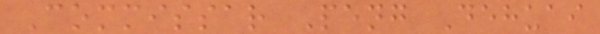Commissar Peng Dehuai
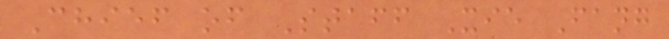Chief of Staff Xie Fang
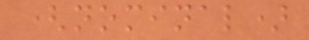(nominal)
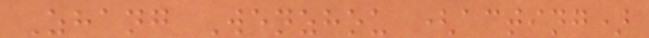Zhang Wenzhou (acting)
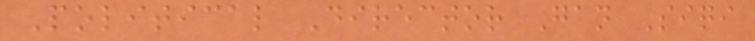Political Director Gan Siqi
